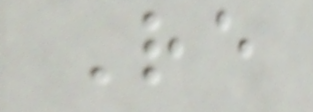Re
